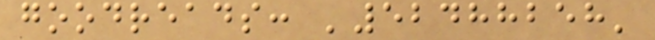goodreads: '52488258'
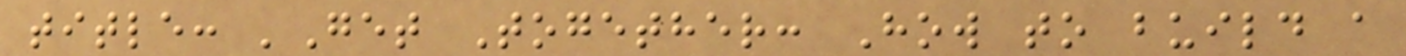title: 'Get Together: How to build a
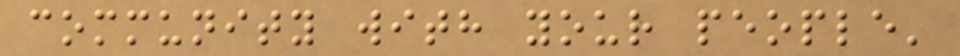community with your people'
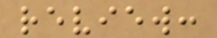review:
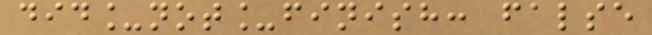did_not_finish: false
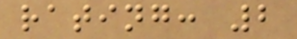rating: 2
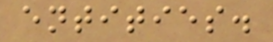entities.
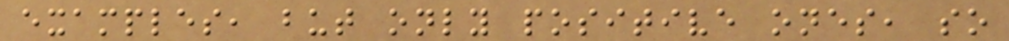examples, but only positive ones, so
